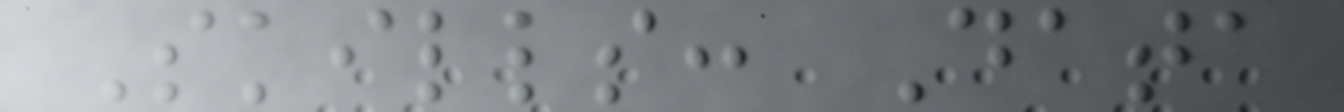Skills: Data
